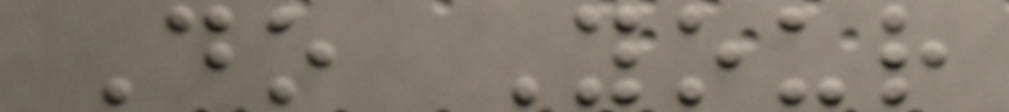Do Your
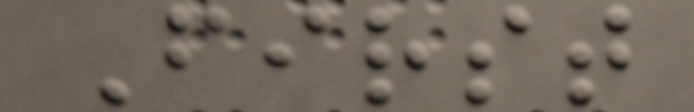First
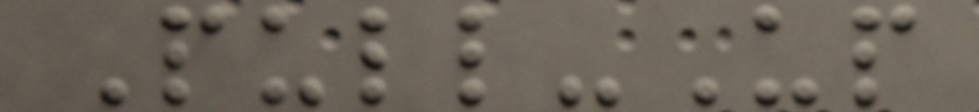Pull-Up
